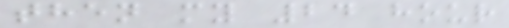then my 24 hour
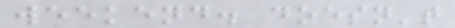weekend. doesn't
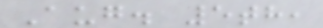Aug. 5th,
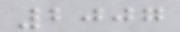2007
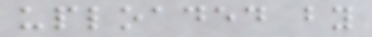uploaded by
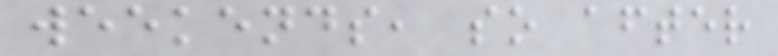weekends, so after
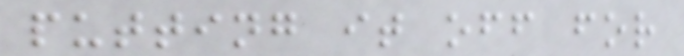putting it off for
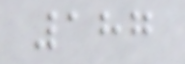187
